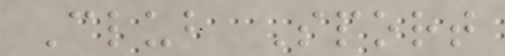Club Sport
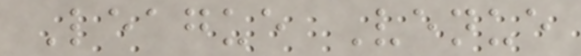League Venue
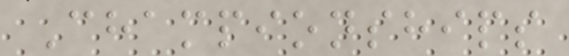Championships
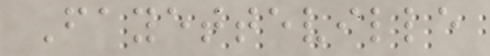Fayetteville
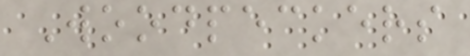Woodpeckers
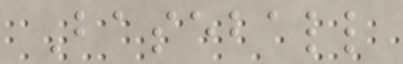Baseball
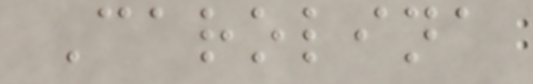Carolina
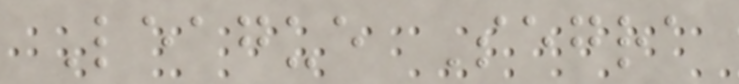League Segra
